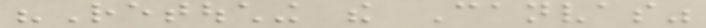"Retouching the Canvas"
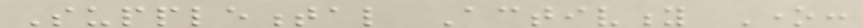Supplemental Activity One:
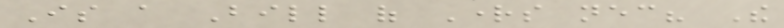Is a Bill of Rights necessary? The
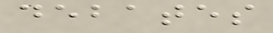debates
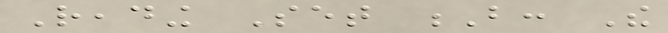Reading Set B: The
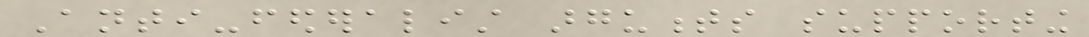Anti-federalist arguments supporting
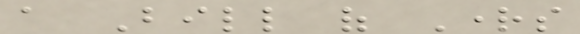a Bill of Rights
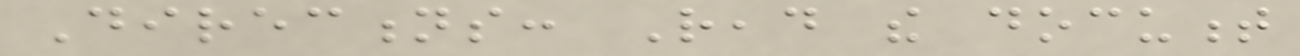Directions: Read the document
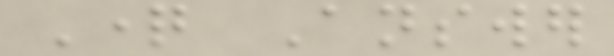Question Answer
